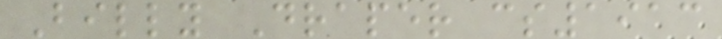Billy Draper cs1913
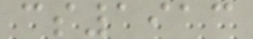cs1913
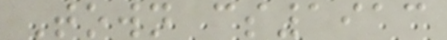Town cs1913
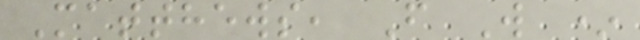Matthews, F W *
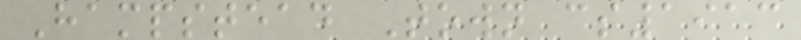Hampstead Town cs1913
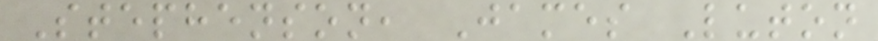Stephenson, James Luton
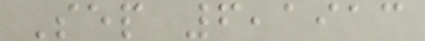Sep 6,1913
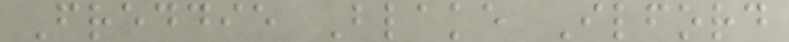Freddie Blake Ilford
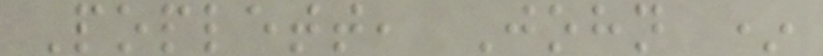Poplett, John *
